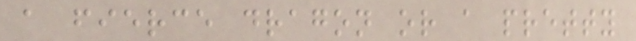a fierce dragon or a pretty
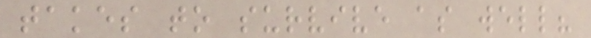takes to survive as well?
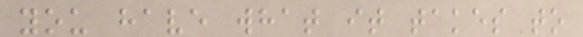you have what it takes to
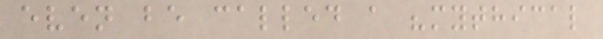even be called a "mythical
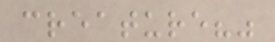creature?"
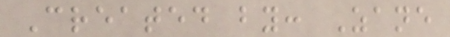Created by: Zane
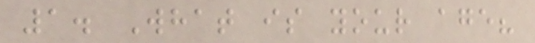1. What is your age?
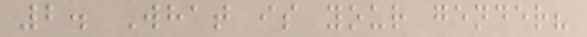2. What is your gender?
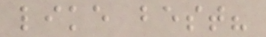like best?
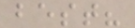best?
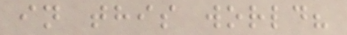in this world?
